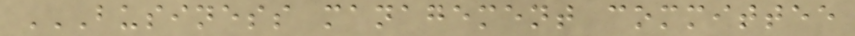BUSINESS MANAGEMENT COMMITTEE
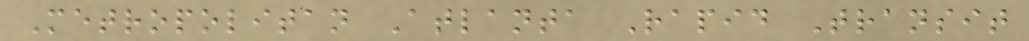Metropolitan Atlanta Rapid Transit
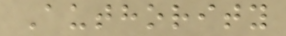Authority
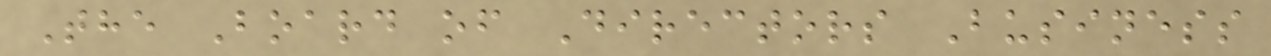The Board of Directors Business
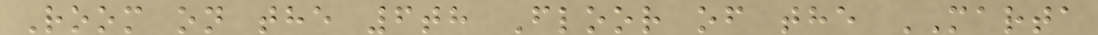Room on the 6th Floor of the MARTA
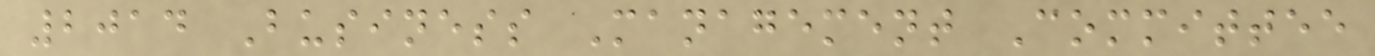2014 Business Management Committee
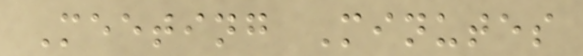Meeting Minutes
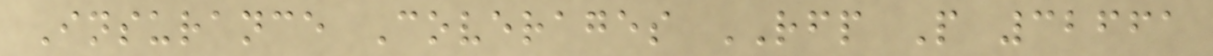Insurance Coverages RFP P 32661
